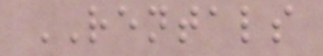RENTALS
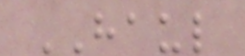HAUL
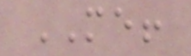ME!
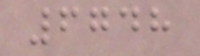6748
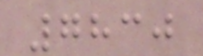7830
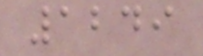1249
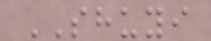SHUYI
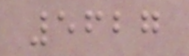5627
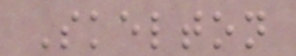Skelton
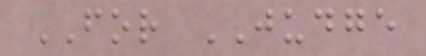FOR JUDGE
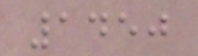1450
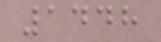1448
